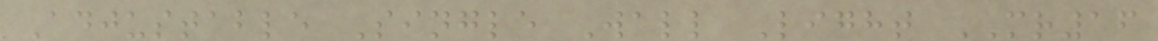Adjustable Single Wall Light MR16
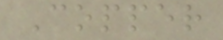Copper
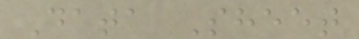Data Sheet
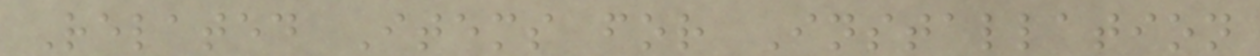Related Items for Installation
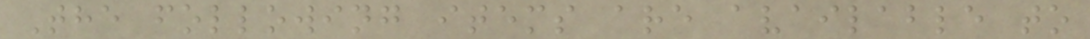The following items are available to
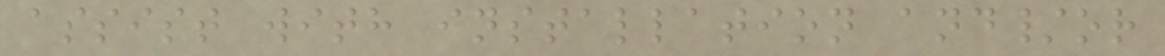assist with installation and/or
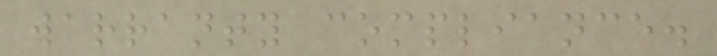warranty compliance.
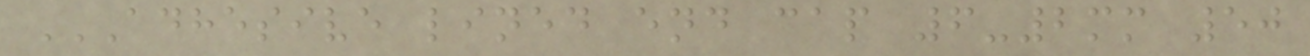ADHESIVE LINED END CAP 6-2MM 50
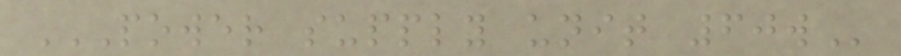POWER SUPPLY UNIT 60W
